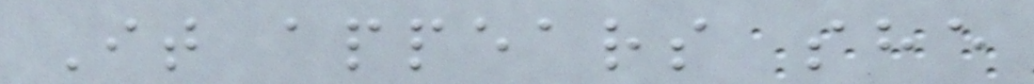It appears she
